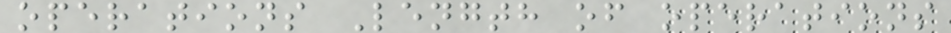operations Length of operations
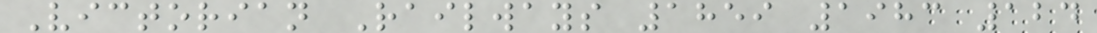Victorian Railways 1859 1983 124
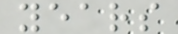years
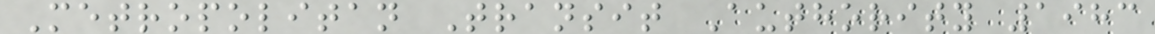Metropolitan Transit Authority 1983
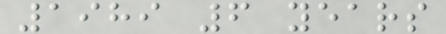1989 6 years
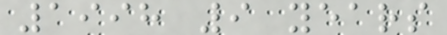1998 9 years
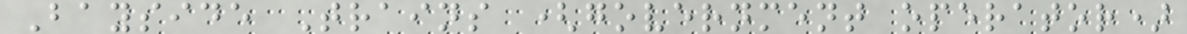Bayside Trains (government operator)
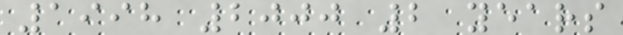1998 2000 2 years
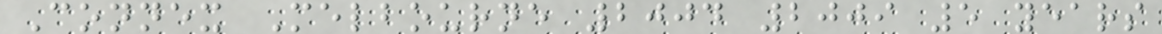Connex Melbourne 2004 2009 5 years
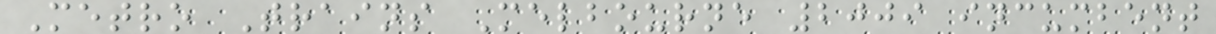Metro Trains Melbourne 2009 incumbent
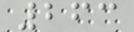263
